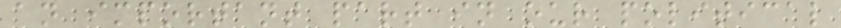an important part in our political
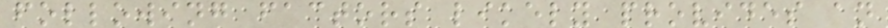following factors likely provides an
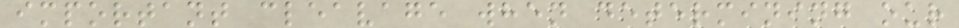important cleavage when determining our
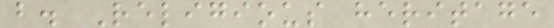b. Religious heritage
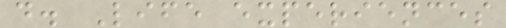d. Life experiences
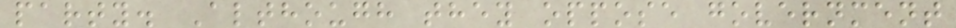party. Although they oppose government
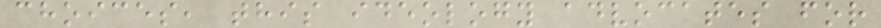choices, this ideology advocates for
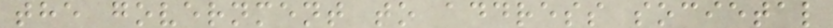the government to address societal
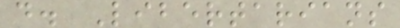d. Libertarians
